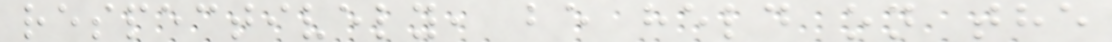respectively, be held on the
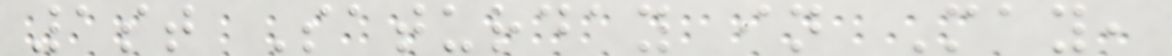1st Saturday in May,
